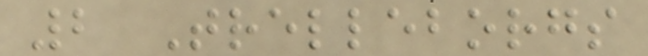2 Trelleborgs
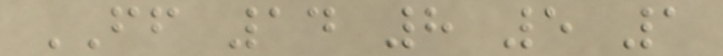FF 14 8 5 1
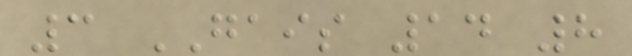3 GAIS 14 8
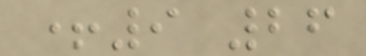+9 26
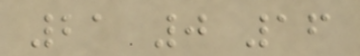21 0 16
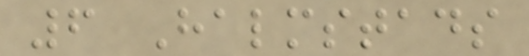6 Halmstads
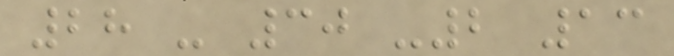28 - 30 -2 13
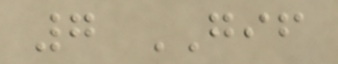7 GIF
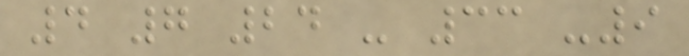4 7 24 - 33 -9
